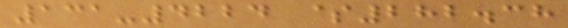131-4224 $282.38
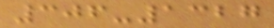306-1327
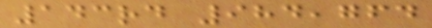143rd 984,764
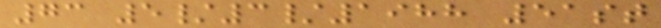73 5/3/1988 51st
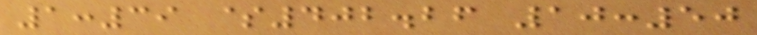1:39 $402.26 10:50
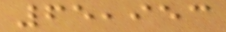65,953
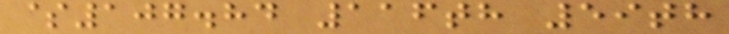$107.84 116th 59th
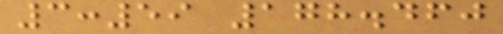3:59 178.460
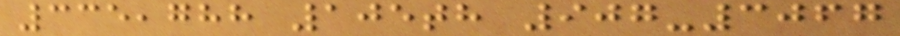335,788 105th 907-3067
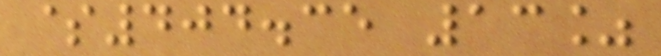$404.35 13%
